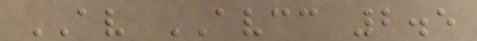AV AVCC 2.5
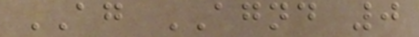AG AGND 0
